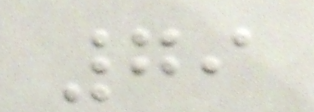79
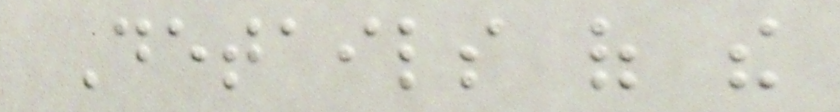Details of the
